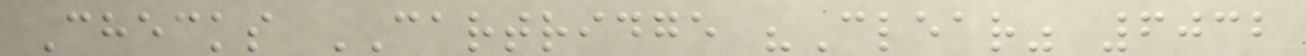Checks CARTRIDGE "Clear" 6032
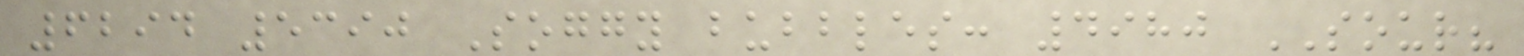6294 5390 Soggy bubbles: 4980 SOUR?
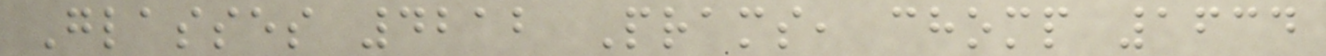Glasses 4212 Prams, chomp 1634
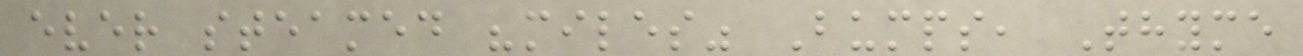ever steamed "miles" Bumps, Thyme
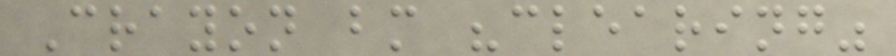Crayon bm "clearing"
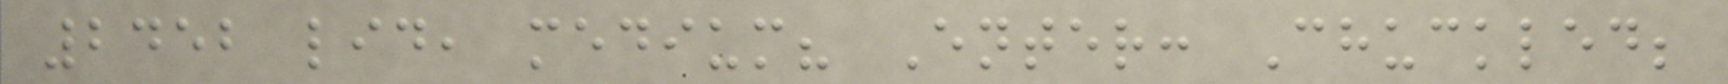2452 lid, medium? Enter: Chuckled;
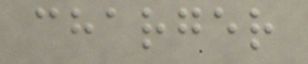charger
